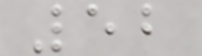52
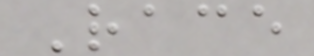Race
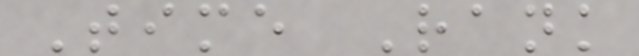Time Rank
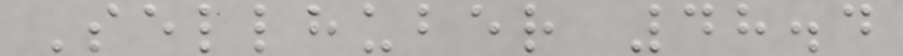Sellhuber 48.4
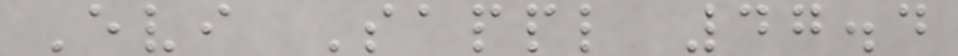Evi Sappl 47.4
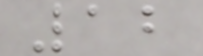12
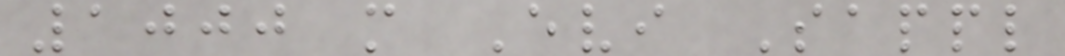1000 m Evi Sappl
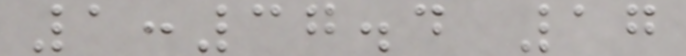1:37.4 17
